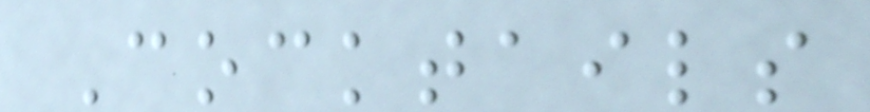Cocktails
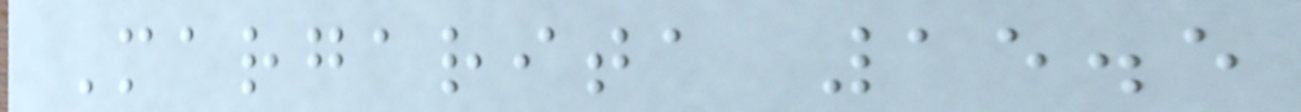Margarita 15.5
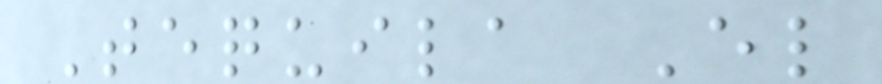Tequila El
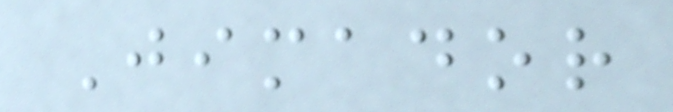Jimador
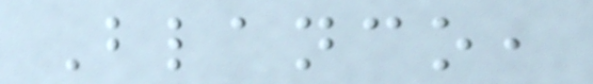Blanco,
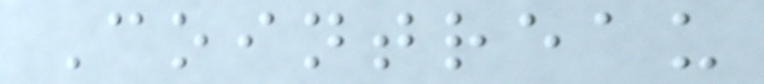Cointreau
